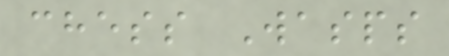chess Wasps
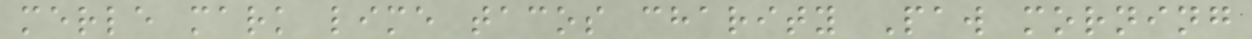merle mark lime tacos charity Paw morning
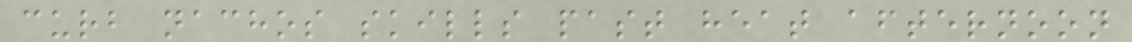curb nachos skills past heat afternoon
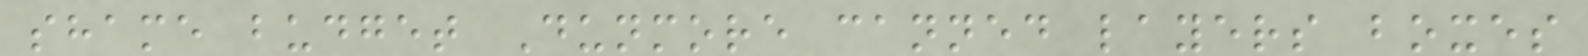shame budget Dunmore canned layers boxes
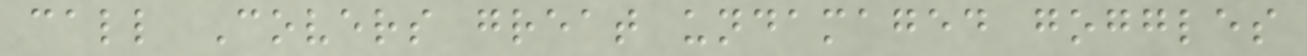call Covers great undamaged goggles
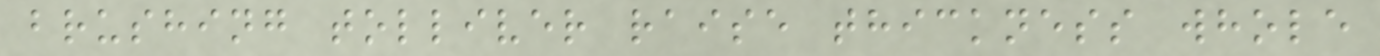brushing tolliver raise thickness whole
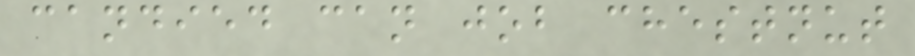candied can job chestnut
